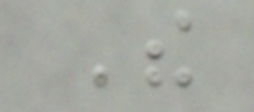The
